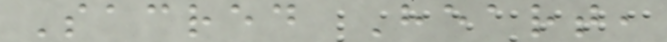Sacred Heart,
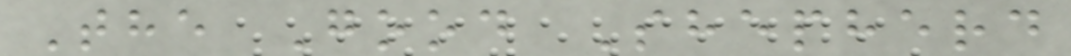The Good Shepherd
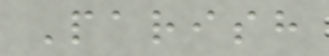Parish
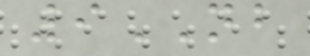9NB
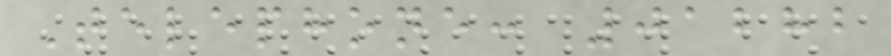Telephone: 01282
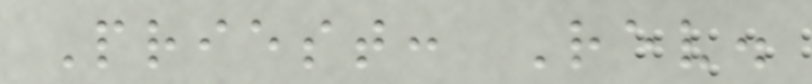Priest: Rev.
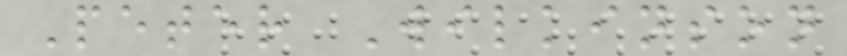Peter Wilkinson
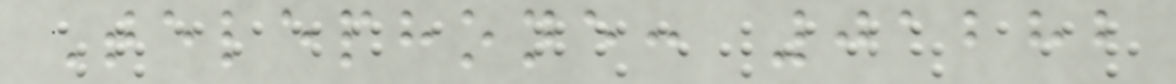Telephone: 01282
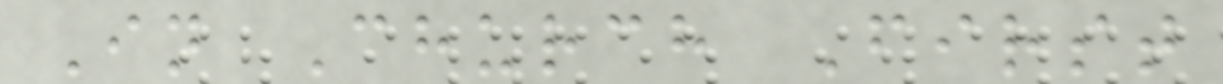In Church First
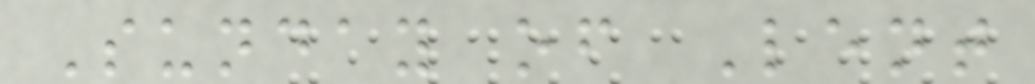Sunday of Lent
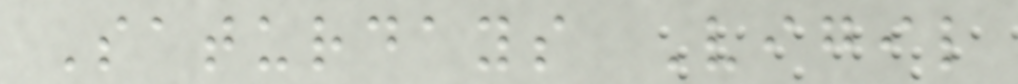Saturdays Vigil
